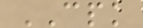CPK
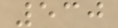530
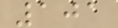101
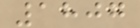1807
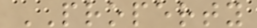PROPERTY
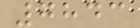7843
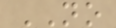NO
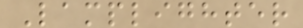Lamplighter
